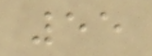55
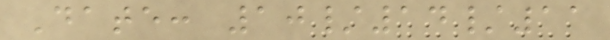Date: 10/14/11
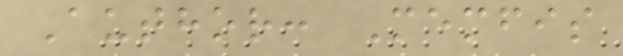Author: Memfis
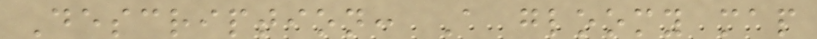Description: A gloomy map
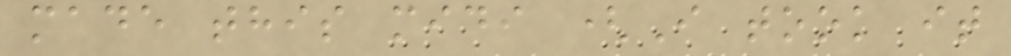made this midi (I took it
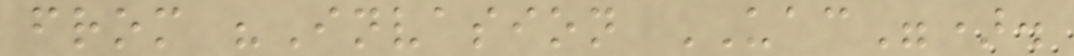from "Invasion UAC").
